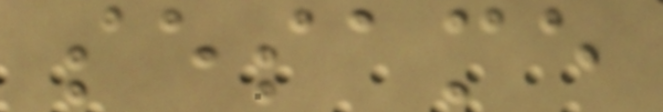sesame
